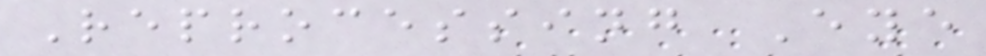Reprocessing Eye
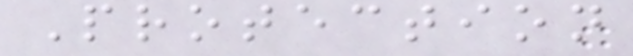Protection
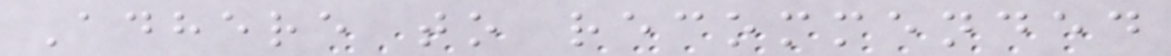Adhere to recommended
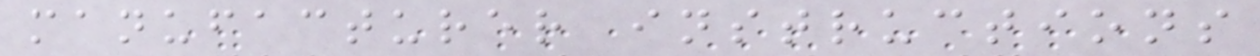manufacturer instructions
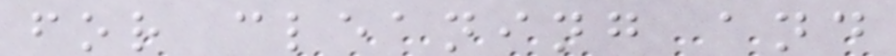for cleaning and
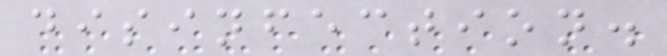disinfection.
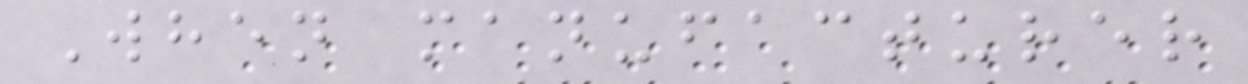When manufacturer
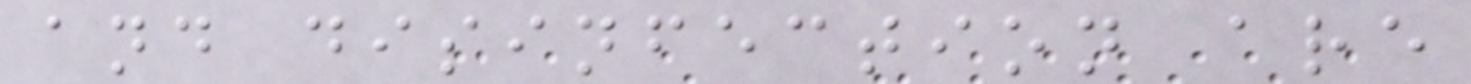and disinfection are
